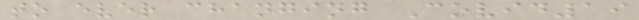to ever changing Covid19
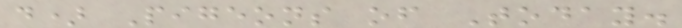d) Pigeons of Today.
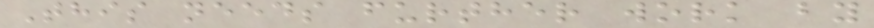This needs further work by
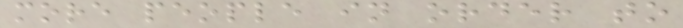more people in order to
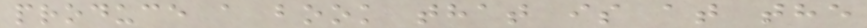produce a book that is at the
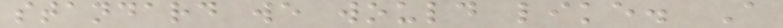standard we would like. A
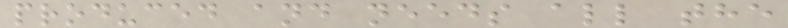produced and needs all the
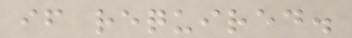if required.
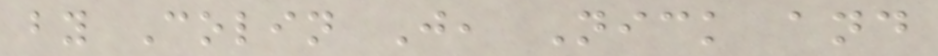by Colin J, Nick and
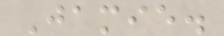Jamie.
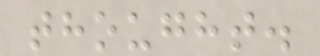thought.
